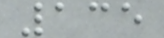135
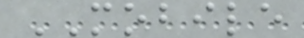MOBILE
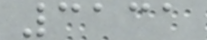3131
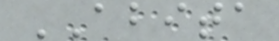ABITA
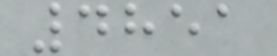4851
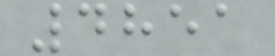4851
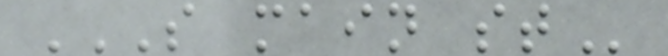S MAIN ST
